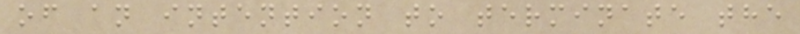of an intention to terminate the
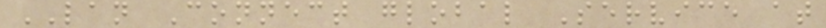LAN Connect global Service at
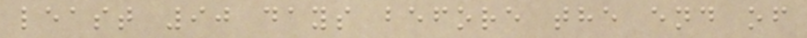least 90 days before the end of
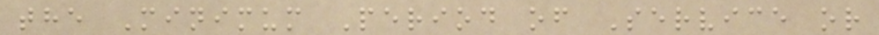the Minimum Period of Service or
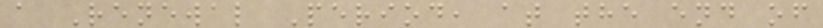a Renewal Period, at the end of
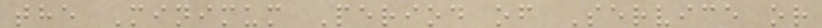the Minimum Period of Service or
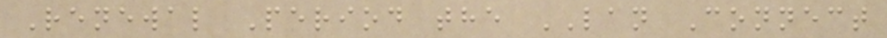Renewal Period the LAN Connect
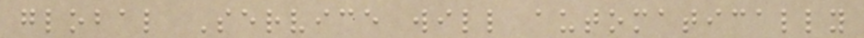global Service will automatically
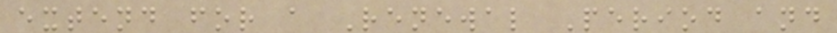extend for a Renewal Period and
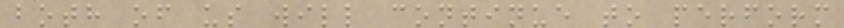both of us will continue to perform
